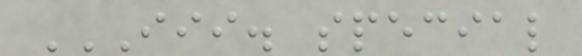III. SPECIAL
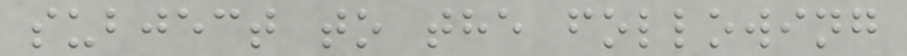subject to the following
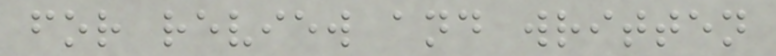for review and written
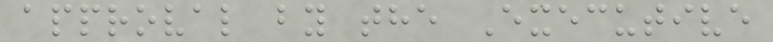approval by the Executive
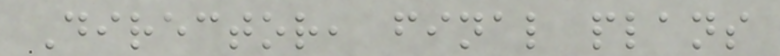Director, final plans
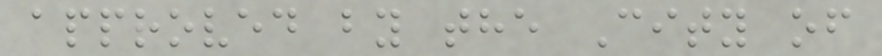approved by the City of
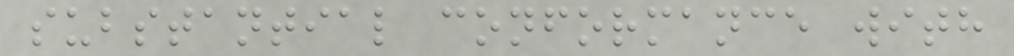substantial conformance with
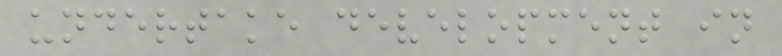undertake development in
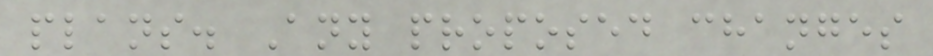plans. Any proposed changes
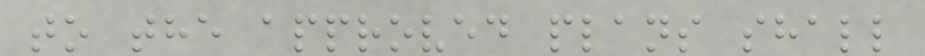to the approved plans shall
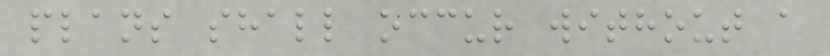plans shall occur without a
